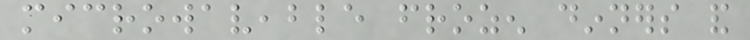microwaveable frozen dinners and
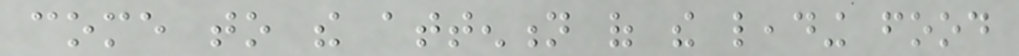come to the attention of the leading food
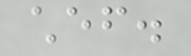chef.
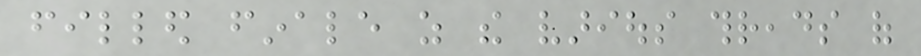filled finale as the various threads of
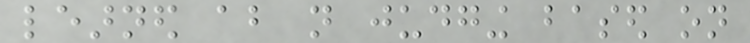learned about not judging based on
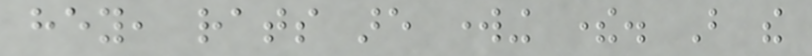hey, rats are working there. But the
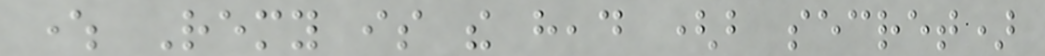where Remy is the head (but secret)
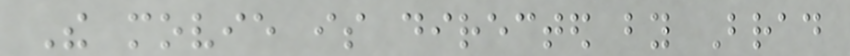The movie is directed by Brad
